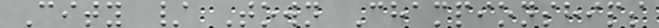City / Town Championships
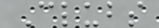Clubs
